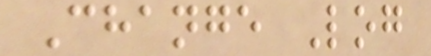Change Log
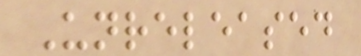Unreleased
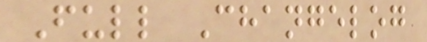Full Changelog
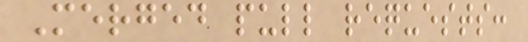Merged pull requests:
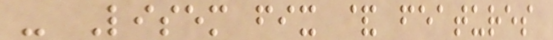- Lisem fix & features
